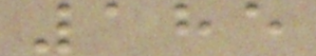185
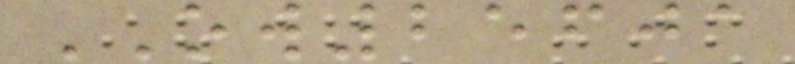OW25601
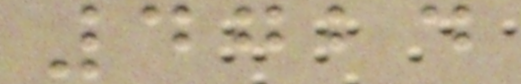4724
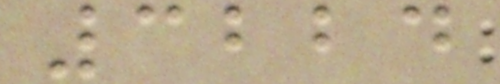3224
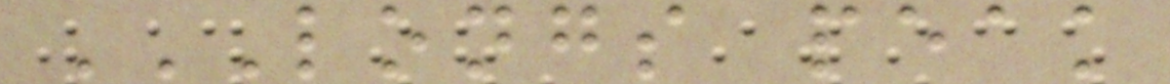LONGS PEAK
